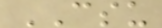CSU
